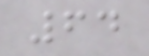64
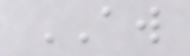AW
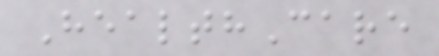HealthCare
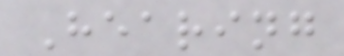Hearing
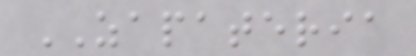ZAPATERIA
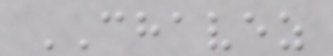CHAVEZ
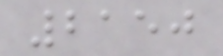2150
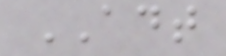ADT
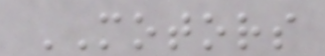MOTORS
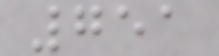751
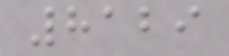8129
